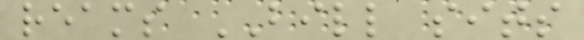reams BILL sits
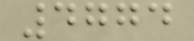4774
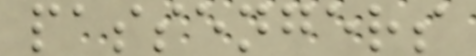passengers
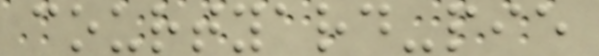courtyard-pie
